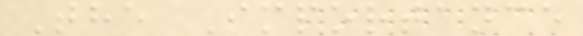The Importance
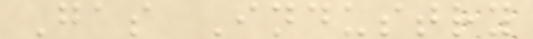Gas Industry
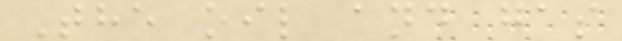The oil and gas
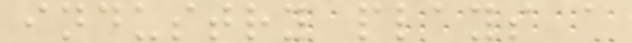industry plays a
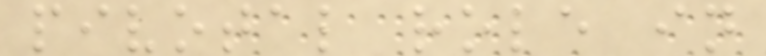pivotal role in
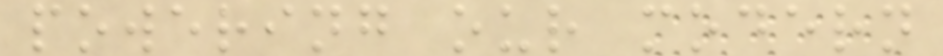powering our modern
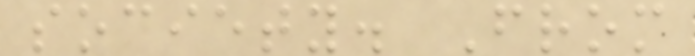society. From
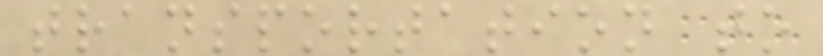transportation to
